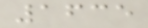1635
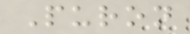Puron
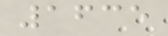1635
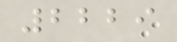2229
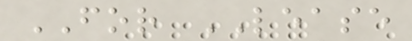FOR LEASE
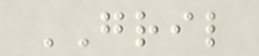GRIL
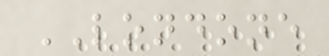LONDONE
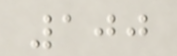100
